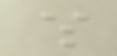$
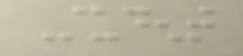Student
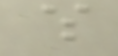$
